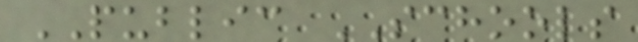PUBLIC SCHOOLS
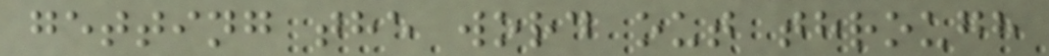getting the word out through
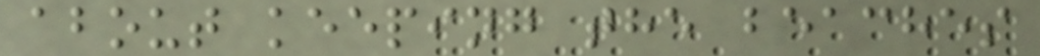about keeping the beaches
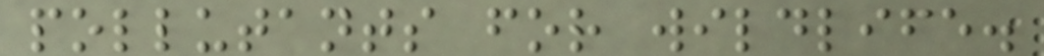pollutants for wildlife.
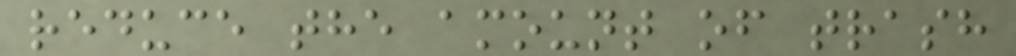reduce the amount of trash
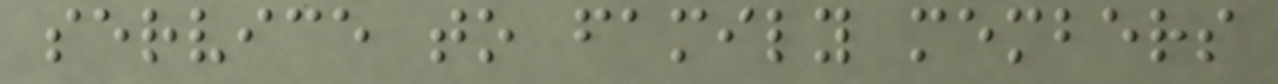service to family members
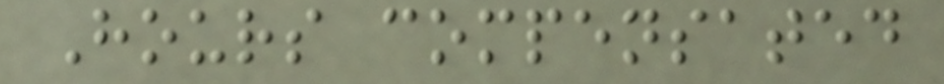Hours compensated
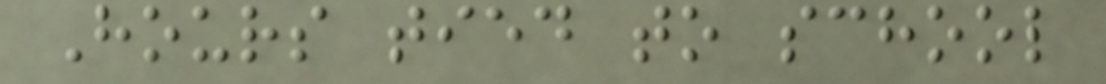Hours tied to school
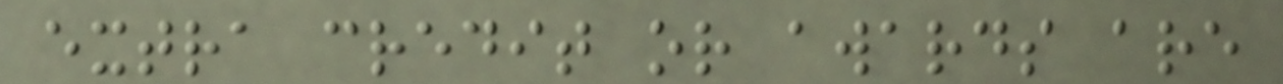extra credit or awards are
